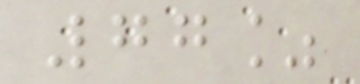77%
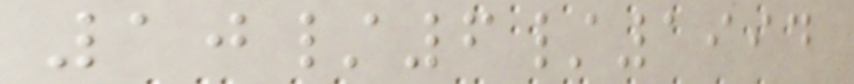10/6/1994
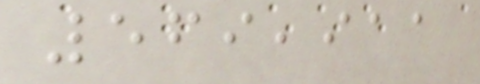569,911
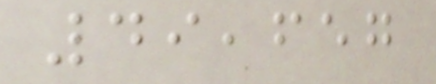49,657
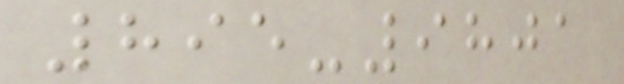895-9801
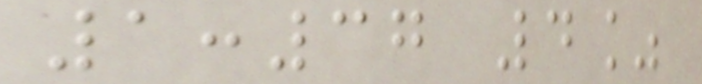1:37 4%
